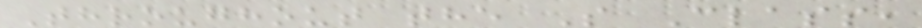Throughout the S Class,
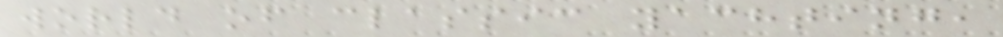world of classic yachting,
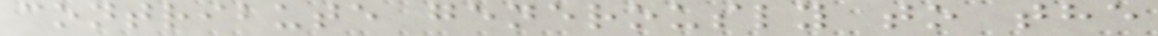contribute generously to the
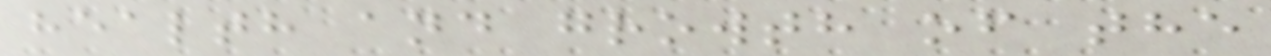health and growth of the
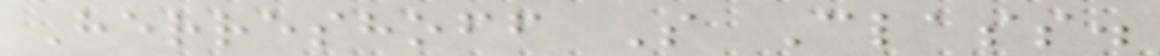Herreshoff S Class.
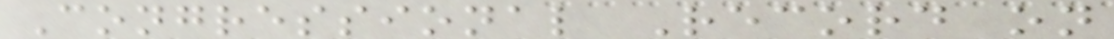Congressional Record on
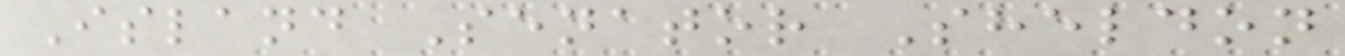Island Senator Sheldon
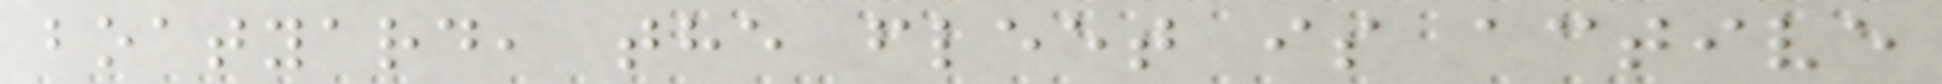boatyard, the fleet is active
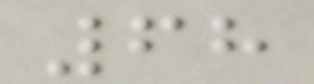68
